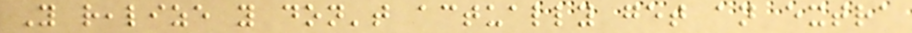You realize you don't actually get an extra
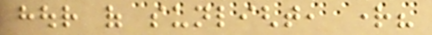hour of sunlight, right?
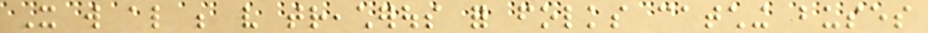It will also be very treacherous for folks catching buses
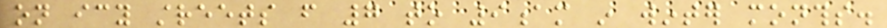on icy streets from 7 to 9am in winter months.
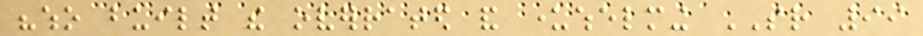"who built the overrated and underwhelming SR 99
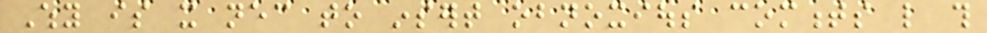Why is it necessary to insert obnoxious comments like this
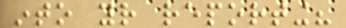into your reporting?
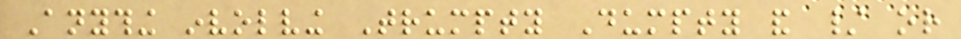Anything involving Trumpty Dumpty and / or
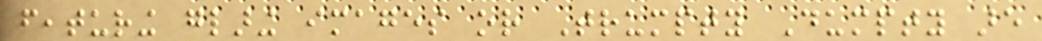featuring glaring images or Trumpty Dumpty are
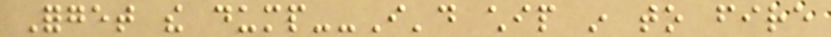Forget the dump--I'd chip in to fire
